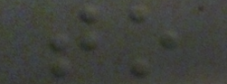to
